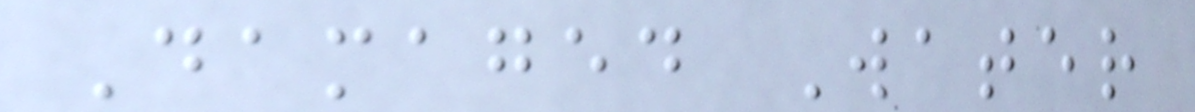Damaged Water
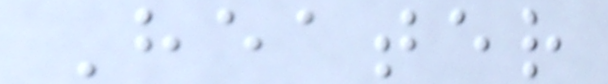Heater
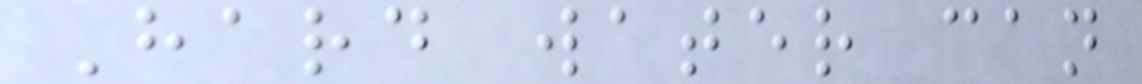Hard water can
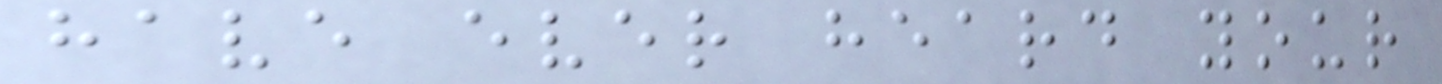have ever heard your
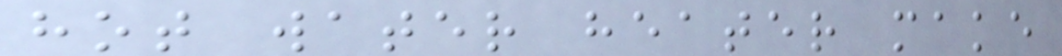hot water heater make
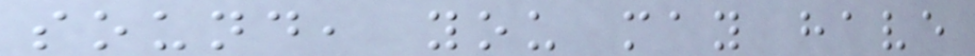sound, you may have
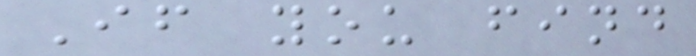If you find
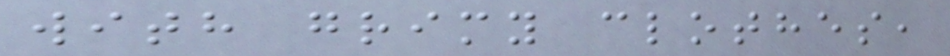with grimy clothes,
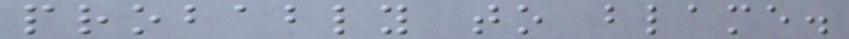probably to blame.
